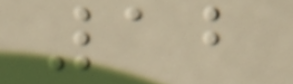12
